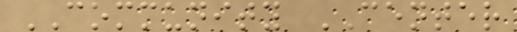COMMUNITY CENTER
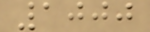1000
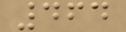464
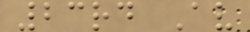23rd Av
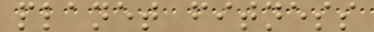planet fitness
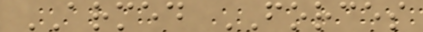ARMED FORCES
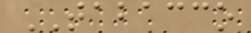TABACCO
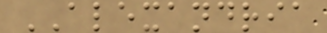ALEXANDRIA
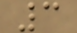3
